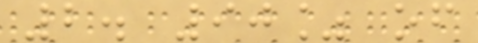2. 90% of
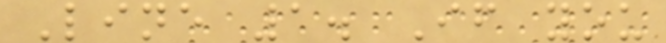Line 1. If you
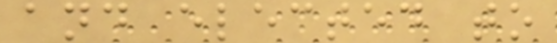and elected to
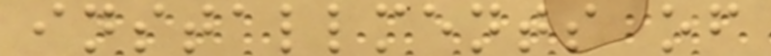installments of
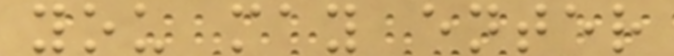you may enter
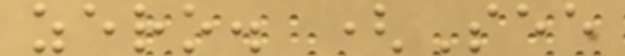zero. (See
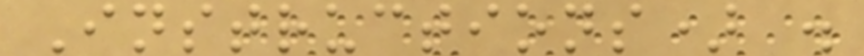Instructions) .
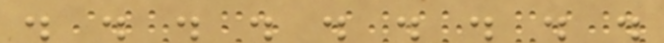. . . . . . . . .
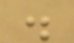.
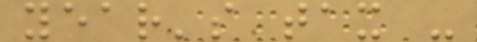year's tax -
